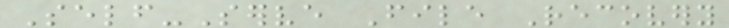Self-Serve File Recovery
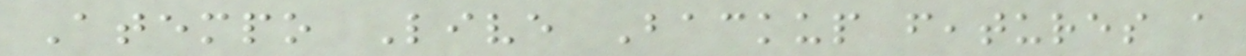Atempo Live Backup features a
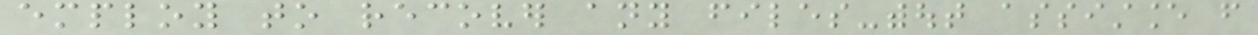employ to recover any files-without assistance from
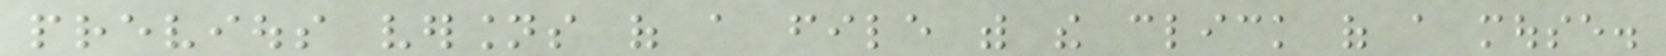previous versions of a file with the click of a mouse.
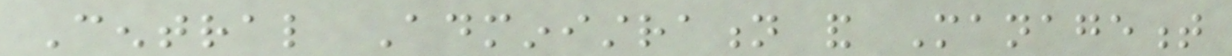Central Administration and Management
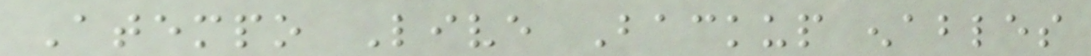Atempo Live Backup enables
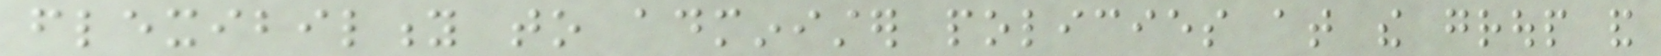flexibility to administer policies at the group and
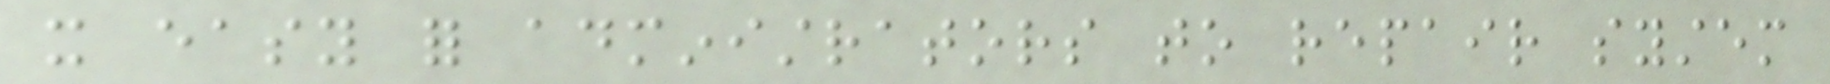it easy for administrators to repair system
